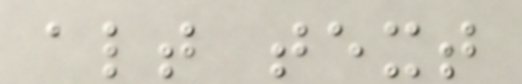alt text
